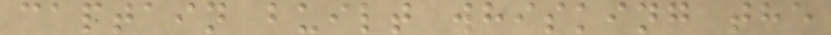captain built whisking the
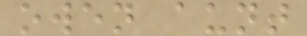owen aunt
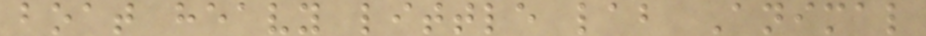boat heavy little lab Animal
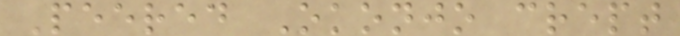Peered Okonjo crept
